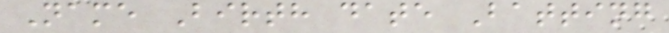Name Birth date Batting
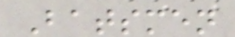Batsmen
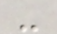-
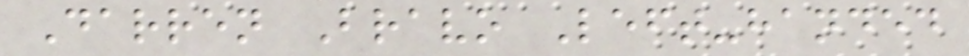Darren Bravo Left-handed
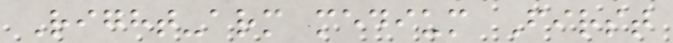Right-arm medium First
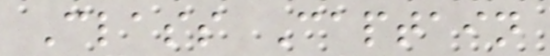Class Captain
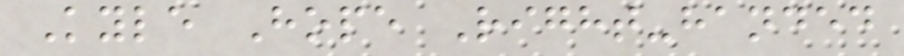Kyle Hope Right-handed
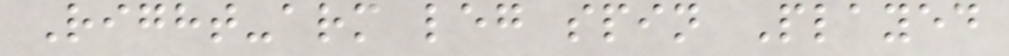Right-arm leg spin Played
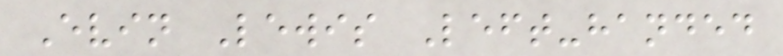Evin Lewis Left-handed
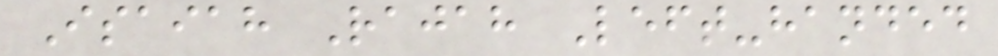Isaiah Rajah Left-handed
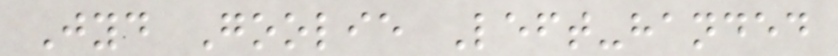Jyd Goolie Left-handed
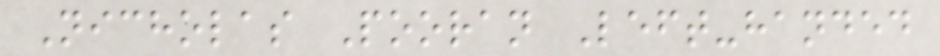Nicholas Pooran Left-handed
